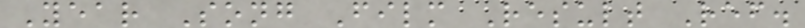Year Song Film Result Ref.
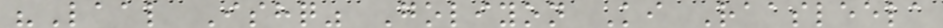"Laal Ishq" Goliyon Ki Raasleela
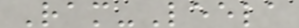Ram-Leela
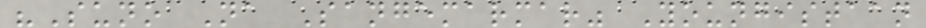"Suno Na Sangemarmar" Youngistaan
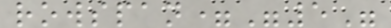rowspan="5"
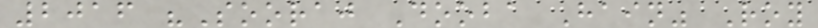2016 "Sooraj Dooba Hain" Roy
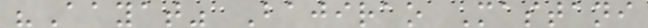"Aayat" Bajirao Mastani
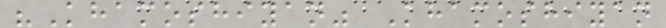"Khamoshiyan" Khamoshiyan
